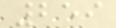259
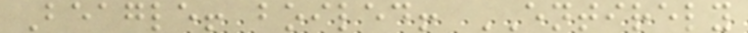Beagle! boiled! ENTIRELY
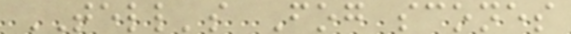TELL's Fog scones
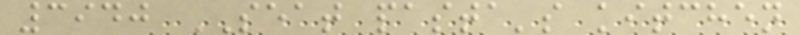3940 SEAT pasta's kitchen
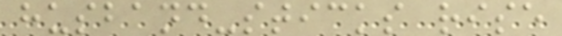husband-sticks rise
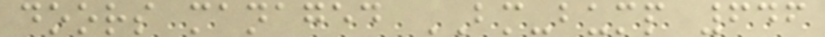doors managed BM-bump 646
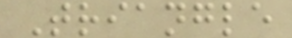Triangle
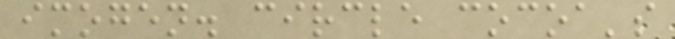imogen. circle cocoa's
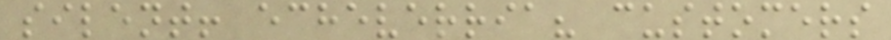silent! echeverria? customers
